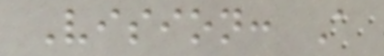Vision: A
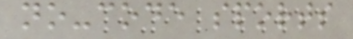no-code sports
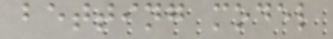betting model
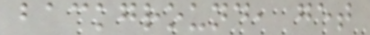background, get
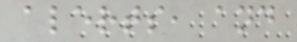alerts, and
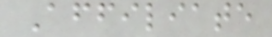Affiliate
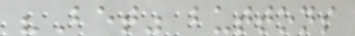"Bet" buttons
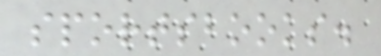sportsbooks.
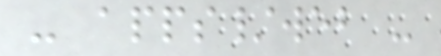- apps/web -
